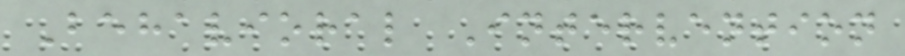Behavioral Intervention
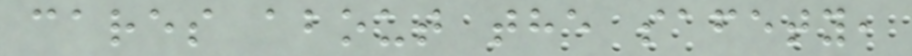cares about the safety,
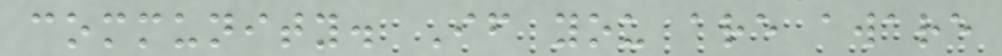community. If you are aware
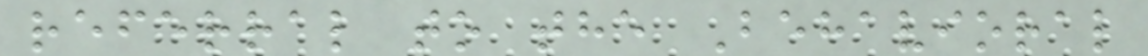referral to the Behavioral
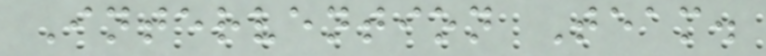Intervention Team.
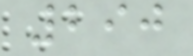290
